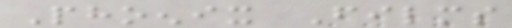Phoenix Films
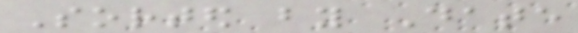Sorted by Date
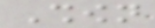Shown
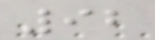92
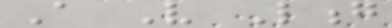A Very Long
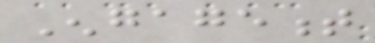Engagement
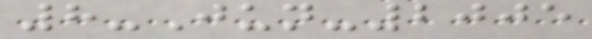8-Jun-2005
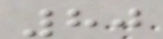80
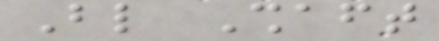Blind Shaft
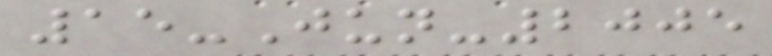15-Jun-2005
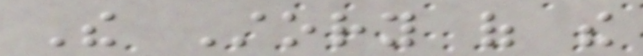The Story of the
